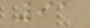91
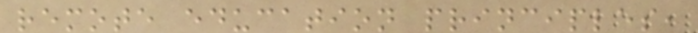remote education principles,
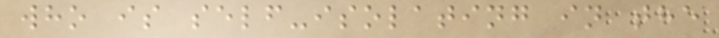who is self-isolating in the
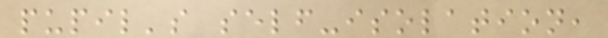pupil's self-isolation,
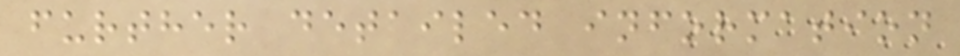further detailed information
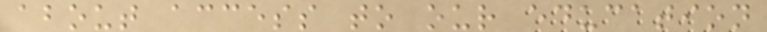about access to our education
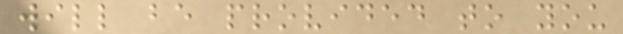will be provided to you
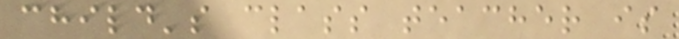child's class teacher is
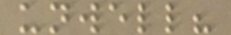unwell?
